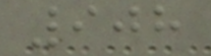908
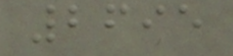2695
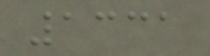1331
